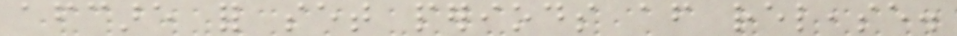aftercare for set periods after release.
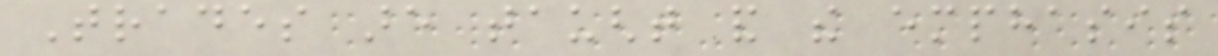Trades are taught and the emphasis
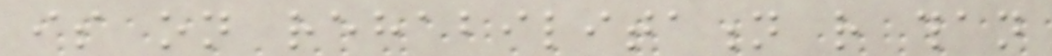is on rehabilitation rather than
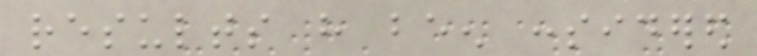results have been considered
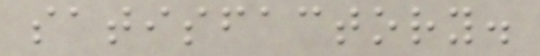satisfactory.
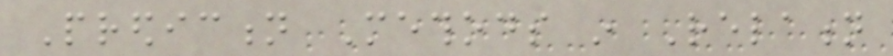Prediction Methods in Relation
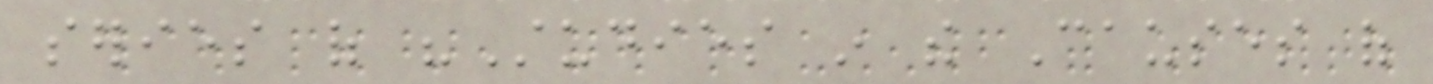series of "Studies in the Causes of
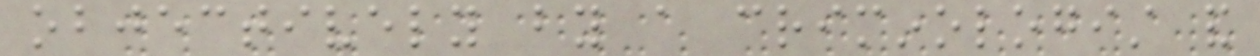objectively by a criminologist and
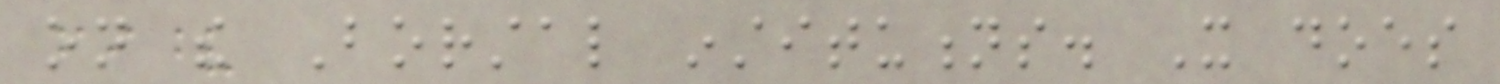on the Borstal institutions. It does
